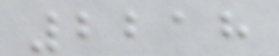2218
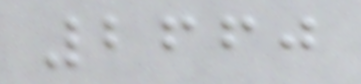2660
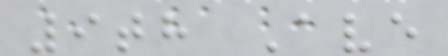9th Ave
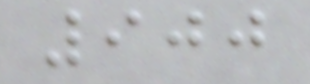900
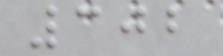302
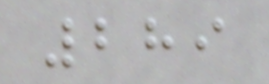289
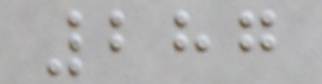287
